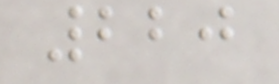220
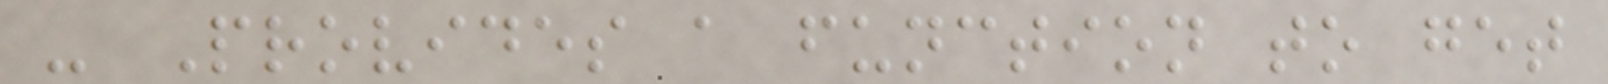- Provides a function to get
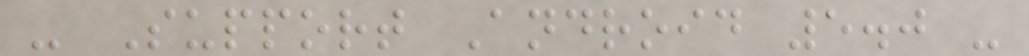- Support Android 5.0 -
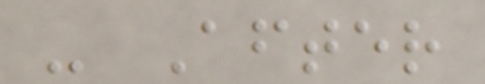- After
